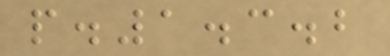p.1.3.2
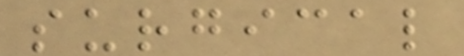surgical
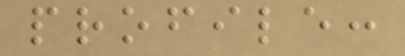profile:
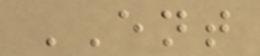ENT
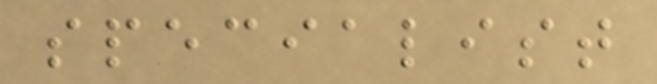specialist
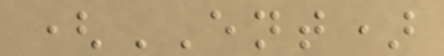(ENT)
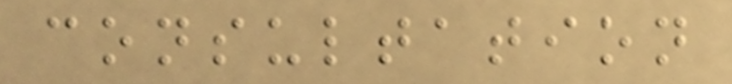consultation
